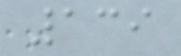139
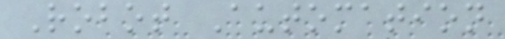Robot Automation
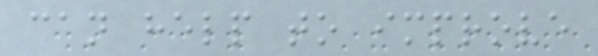can help to improve
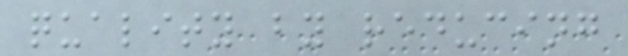quality by reducing
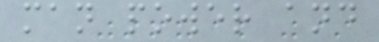man power and
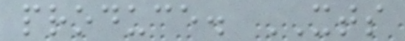produce. XTS
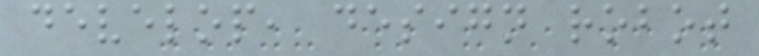develop, design robot
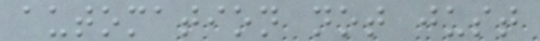automation not just
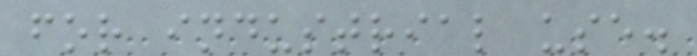for industrial use.
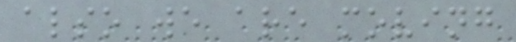also we are moving
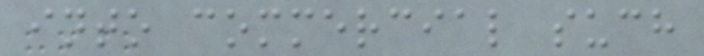into commercial such
